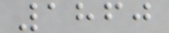1860
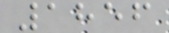1856
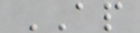AP
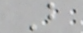B
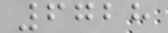6728
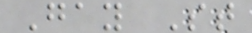Gay St
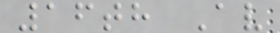16th Av
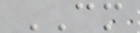CM
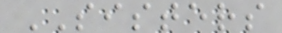SISTERS
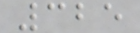325
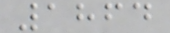1864
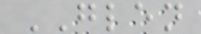GLEN
